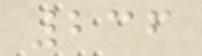236
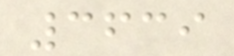3639
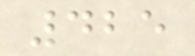425
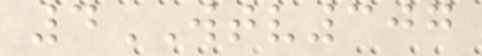4WTV307
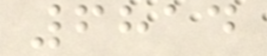6814
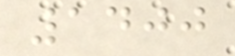1400
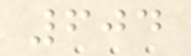604
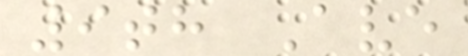9th Ave
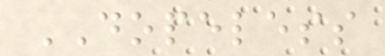DOPELESS
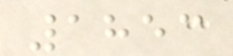1853
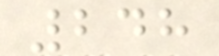248
